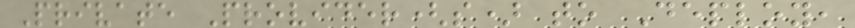Private Provider(s) to Deploy,
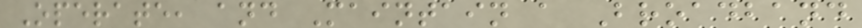Operate, and Maintain a Broadband
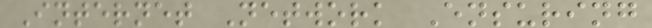Internet Network Ensuring
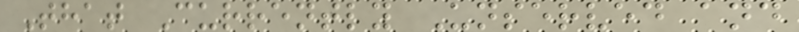That Currently Unserved and
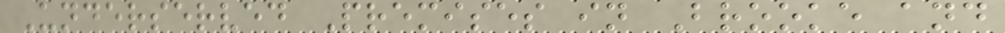Underserved Premises in Brooke and
